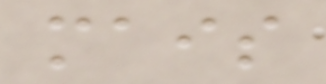mais
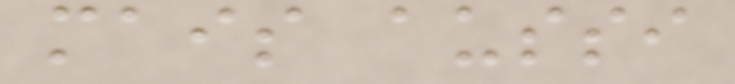mais aussi
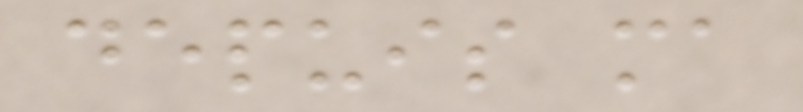depuis ma
